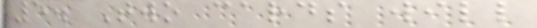5. Two cards will
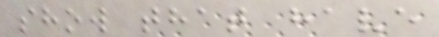show that have
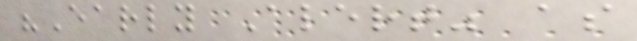"Early Alert" as
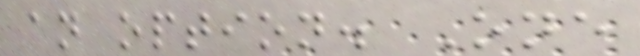an option. One
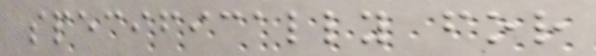specifically for
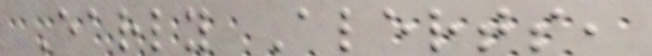Early Alerts,
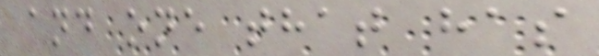and one that has
